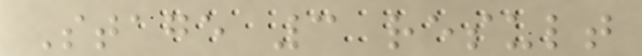Stage 3 result
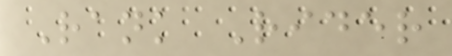Rank Rider
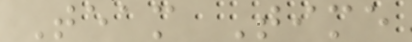Team Time
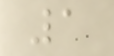1
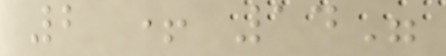2 + 14"
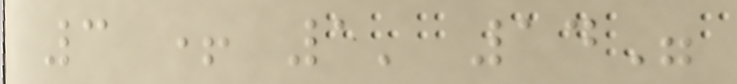3 + 1' 14"
